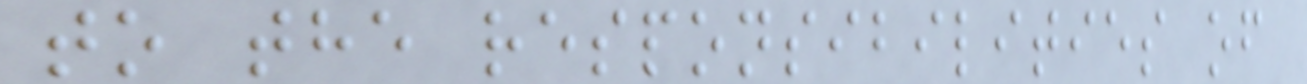to the responsibilities of
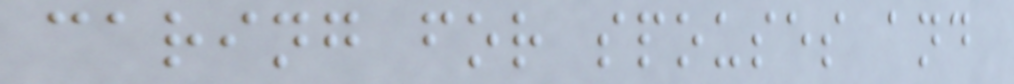caring for spouses and
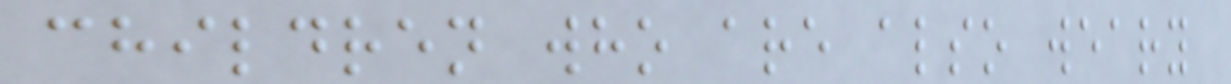children who are also weary
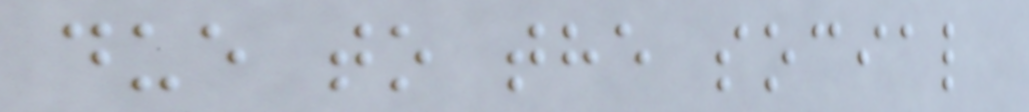due to the social
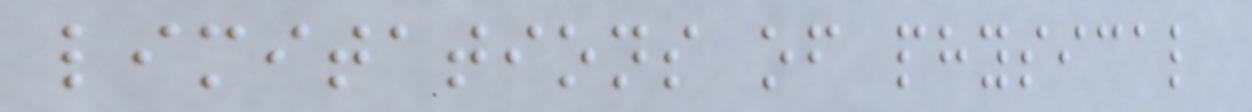limitations of physical
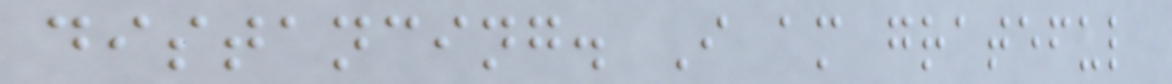distancing. I am grateful
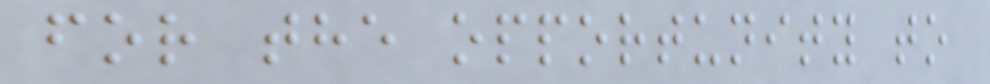for the opportunity to
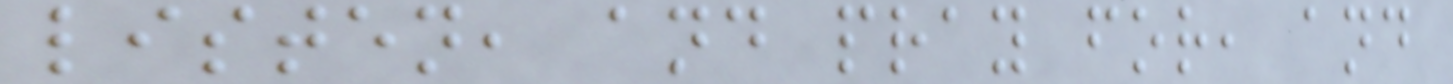listen, and pray for, and
